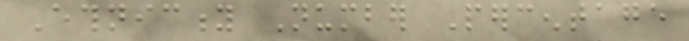Ethnicity Number Percentage
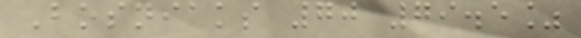Bosniaks 70 79.5%
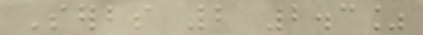Serbs 2 2.3%
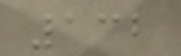132
